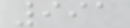991
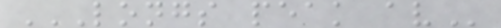LONGS PEAK AV
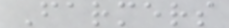Farmers
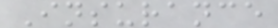Insurance
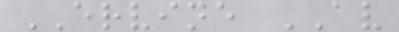ERVINE AV
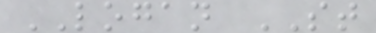LOGAN ST
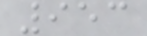953
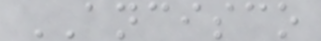ANCISCO
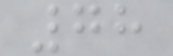78
